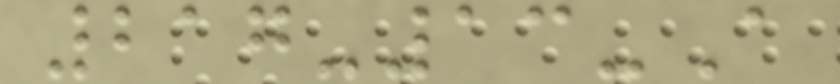217-13-A
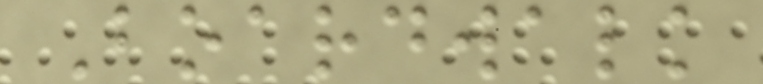Boardwalk
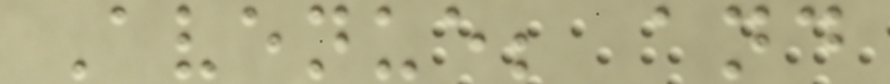Avenue; and
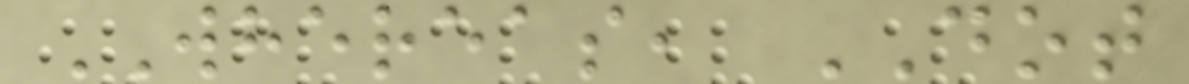WHEREAS, DOT
